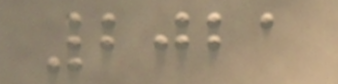2021
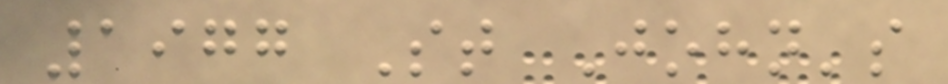1977 St John's
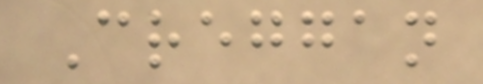Creggan
